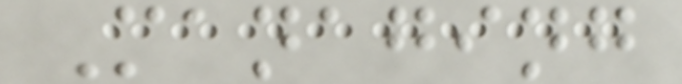Managing
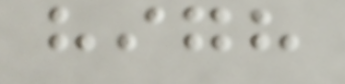high
